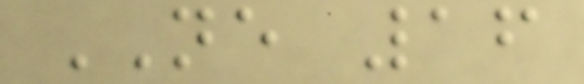NE 16
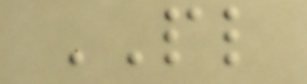PL
